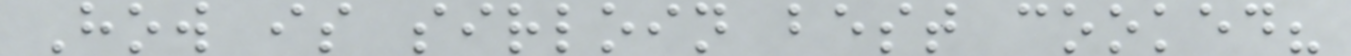How is sirloin best cooked?
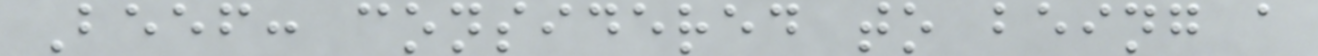Beef: considered to being a
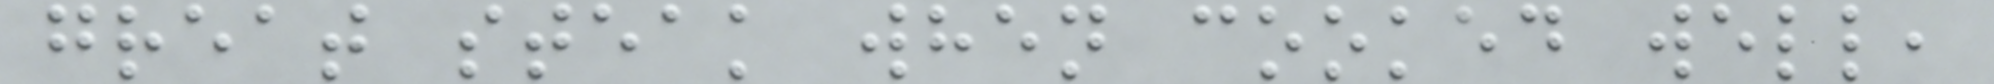great steak when cooked well,
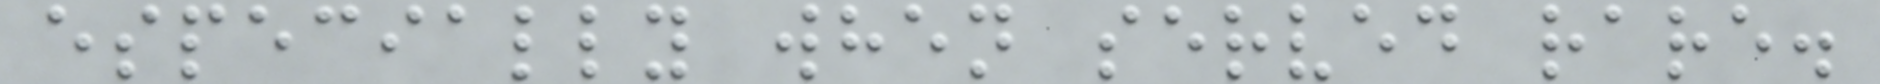especially when served rare.
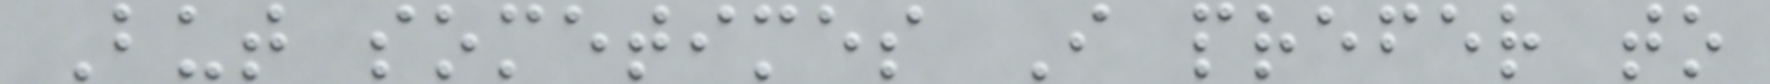But sometimes I prefer to
